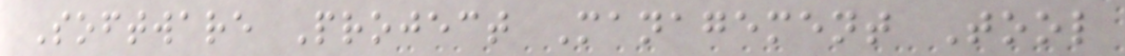Software Project Management Tool
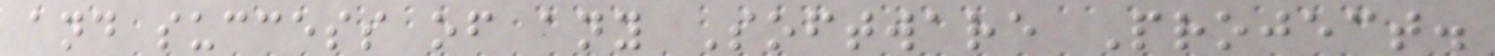and success of any Software Project.
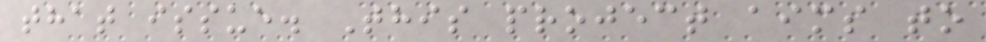that issue. This project aims to
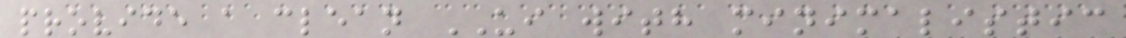provide a clean UI with minimalistic
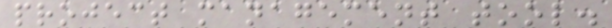project management tool.
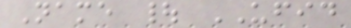Name | UFID
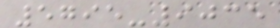5795-9035
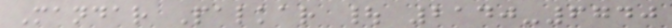Mandar Palkar | 2140-6740
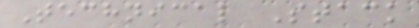Technical Stack
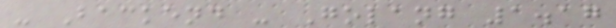- Backend - Golang 1.17
